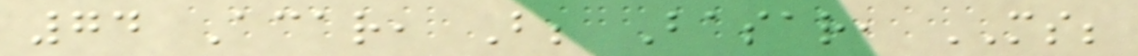74 Acar, B; Basar, MS;
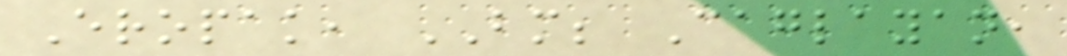Eropak, BM; Caglayan,
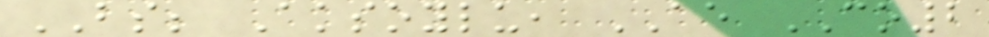BS; Aksoylu, AE CO2
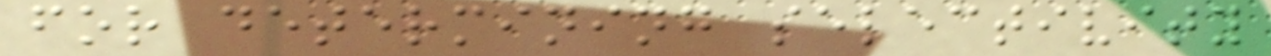for determining selectivity
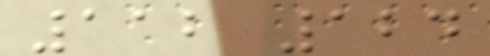112 124
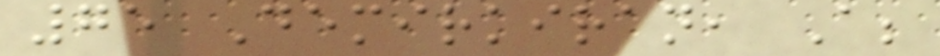75 Demirkiran, A;
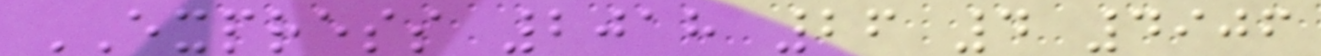EXPRESS 2018 26 4 4906
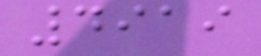4919
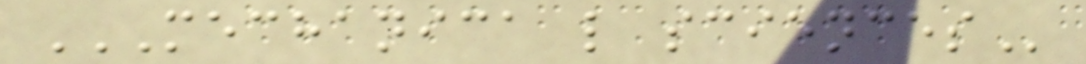MECHANICA L SCIENCES
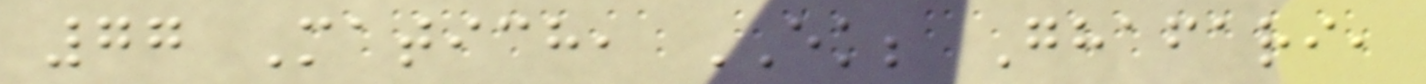77 Matich, EK; Ghafari,
